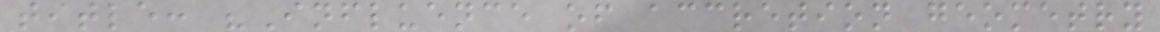title: "Influence of accretion geometry
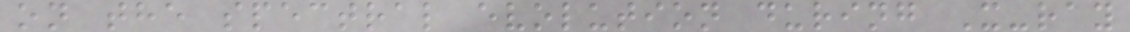on the spectral evolution during X-ray
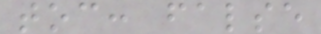toc: false
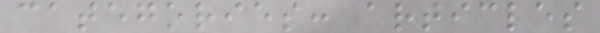categories: articles
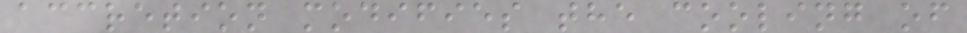accretion modifies the cooling of
